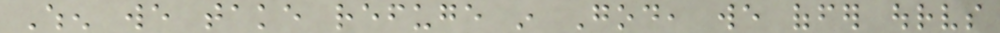When we take refuge in God, we offer ourselves
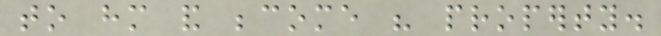to him and become his property.
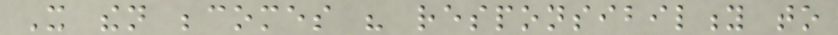It then becomes his responsibility to
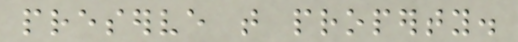preserve that property.
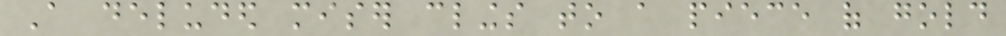A deluded miser clings to a piece of gold
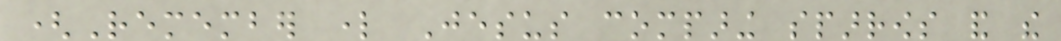(Remember lord Jesus comparing sparrows and the
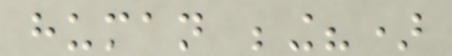human being?)
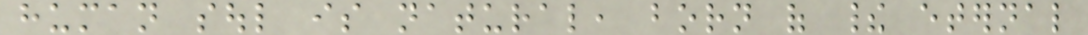human soul is natural, born of their eternal
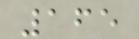165
